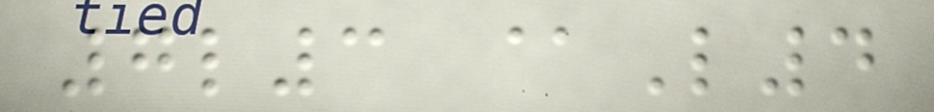7l3 @L4
